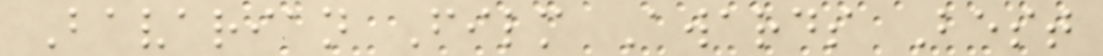Bavarian Film Awards Best
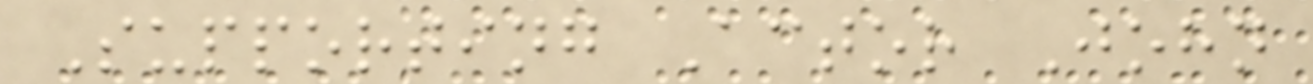Supporting Actor John
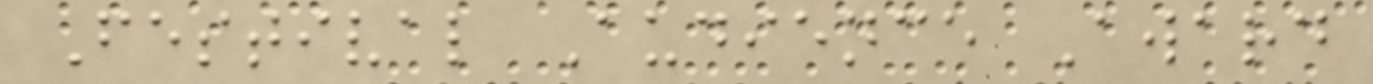Festival Audience Award
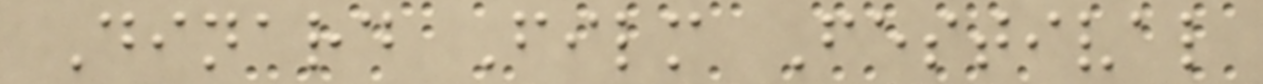Dinard Film Festival
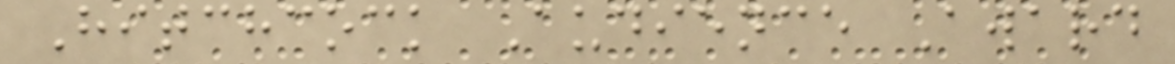Hitchcock Audience Award
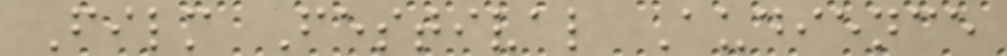Film Festival Audience
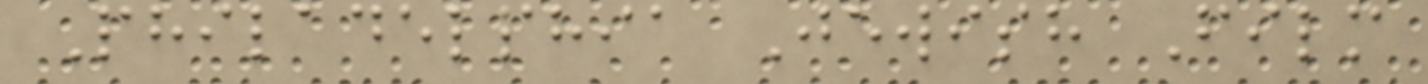Philadelphia Jewish Film
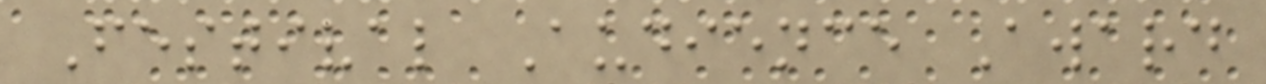Festival Audience Award
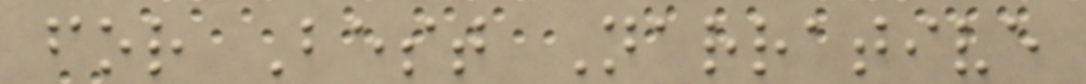for Best Narrative
